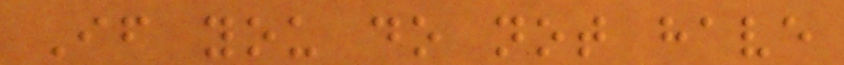If you do not have
